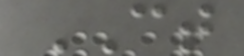CT
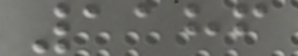1186
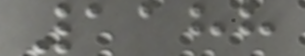1188
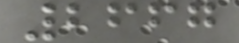2667
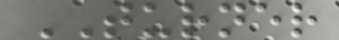TURNER
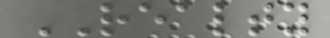REALTY
